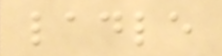ladle
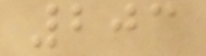203
